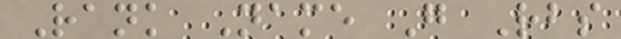Rank Name G Rbs
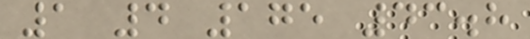1 4 175 43.8
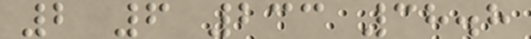2 6 233 38.8
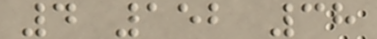4 152 38
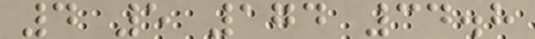4 5 174 34.8
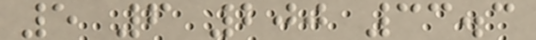5 6 200 33.3
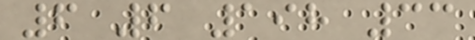6 6 198 33
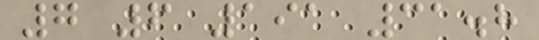7 6 191 31.8
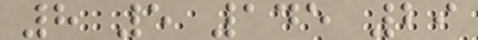8 5 145 29
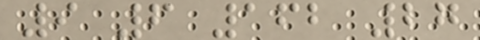9 6 162 27
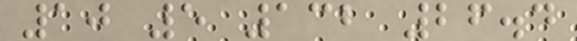10 5 132 26.4
